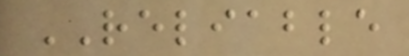RELIABLE
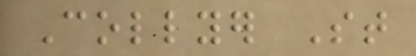Collyer St
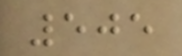505
